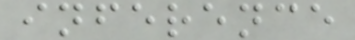inference
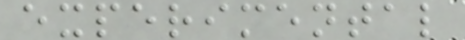experimental
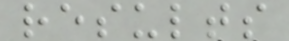results
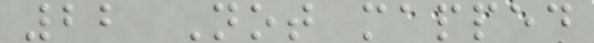22 Not mapped
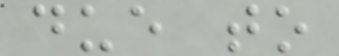due to
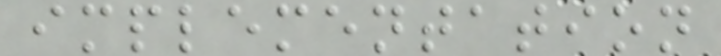implementation
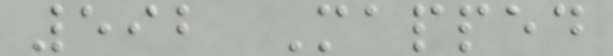592 Mapped
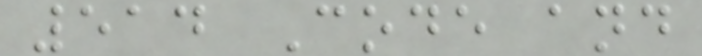514 Code and
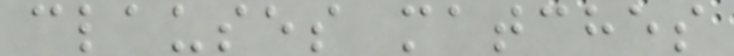clauses matches
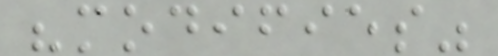"modifies"
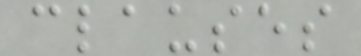clauses
